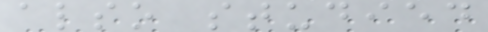also studied
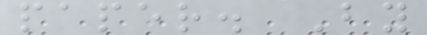paper. By
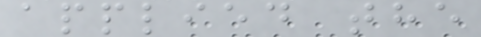applied the
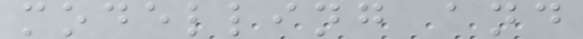modelling and
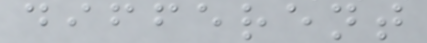different
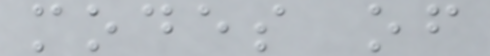modes of
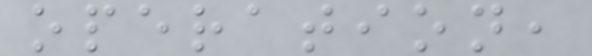operation,
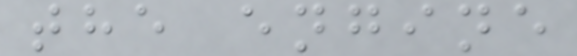the engine
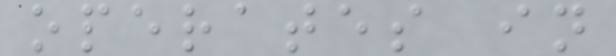operates in
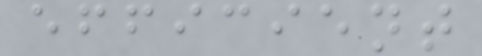efficient
